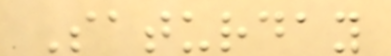Saturday
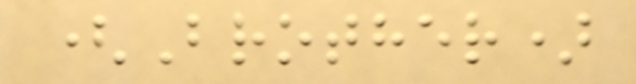(Brother)
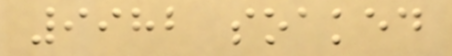9982 soaked
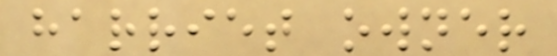harriet owner
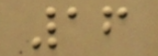16
